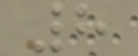8
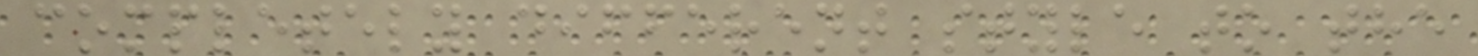completely different style to the
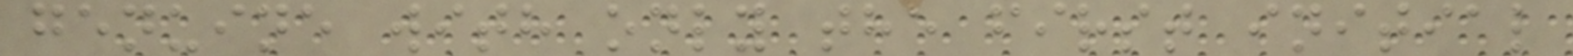genuine with only the first initial
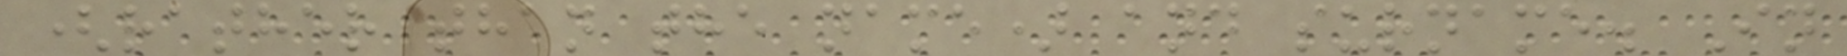(rather than the name) and surname. In
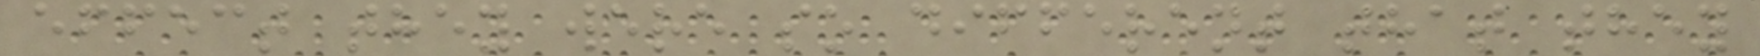effect they were so different that they
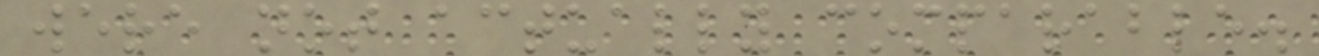were not actually comparable.
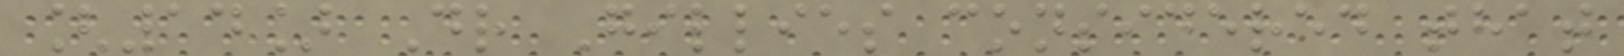[14] Dr Gillies considered that
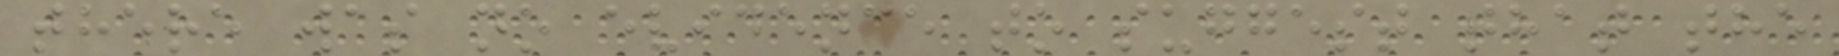there was no evidence to suggest that the
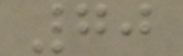70
